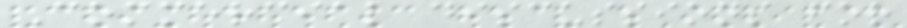Commercial discussions for
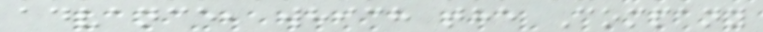advance, which the Company
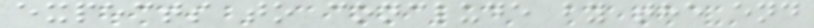expects to conclude by the end
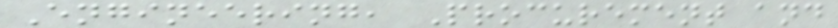Engineering, Procurement and
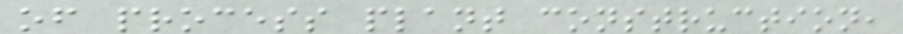of process plant construction,
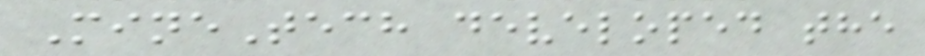MineTech developed the
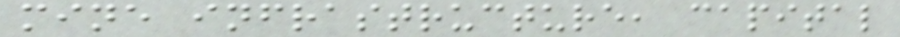mine infrastructure, capital
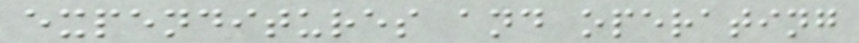expenditures and operating
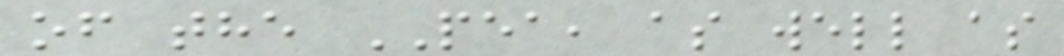of the PEA, as well as
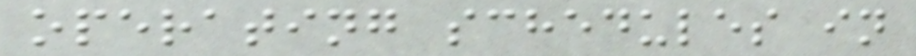operating schedules in
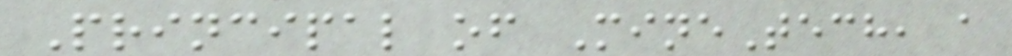Principal of MineTech, a
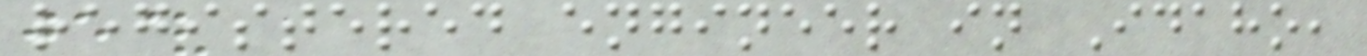registered engineer in Idaho,
